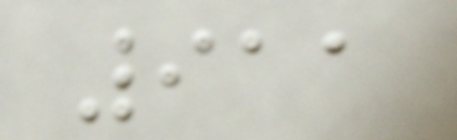911
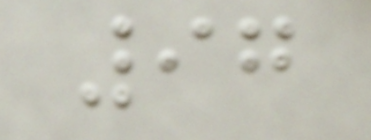97
